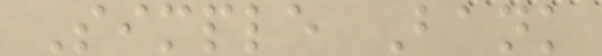Simple Bank
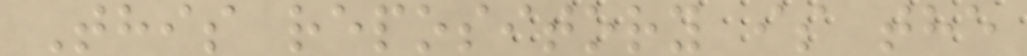This repository is the
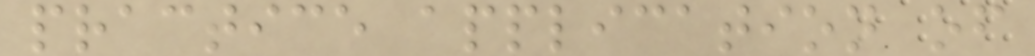practice application of
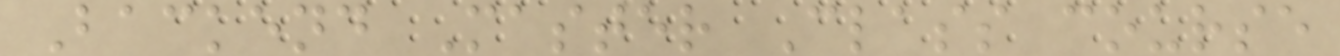Backend Master Class course
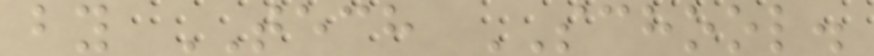by TECH SCHOOL.
